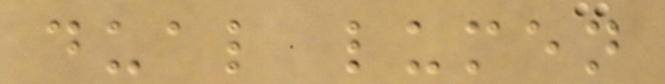dual lumen
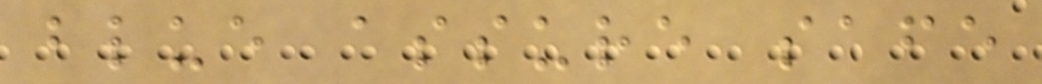blue assure safe
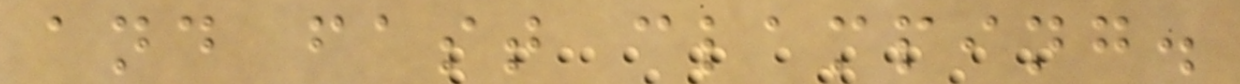and fast clamping.
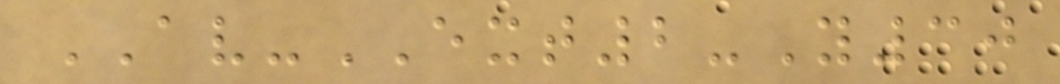AV-EXT2-Y30
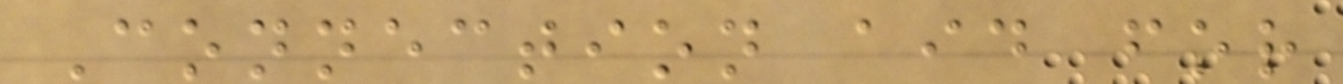Connection aid for
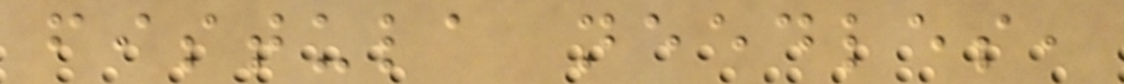fistula needles,
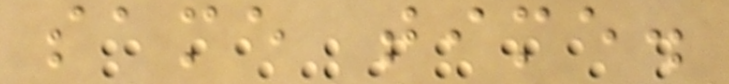same time.
